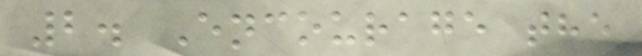2. Encourage the
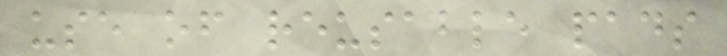use of reusable pads
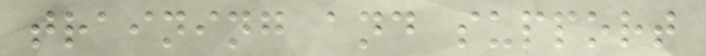training and support
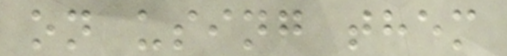on using them
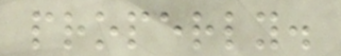properly.
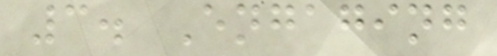3. Engaging
